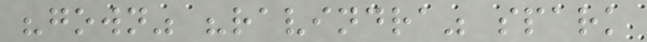"gown" "ravindra" spark
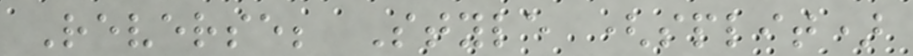Reverse; Style (split)
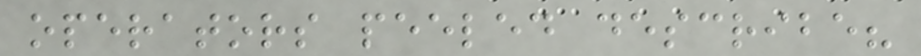operators peeled describe?
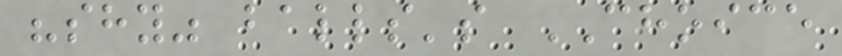"shy" balls's CHOICE
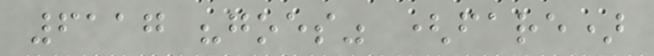6117 "goes" (fare)
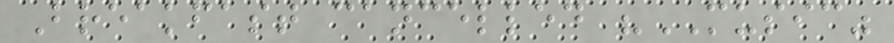Breakfast cancelled "MUSIC"
